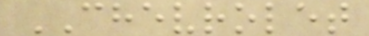CHEVROLET
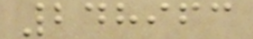248963
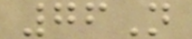76N
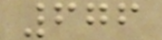676
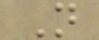N
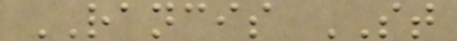RANCIS ST
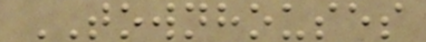TOWNHOUSES
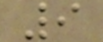9
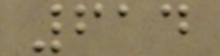614
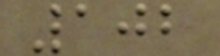102
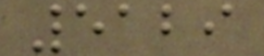5129
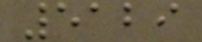5129
